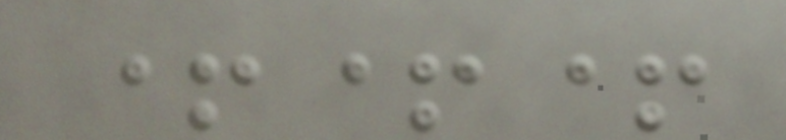+++
